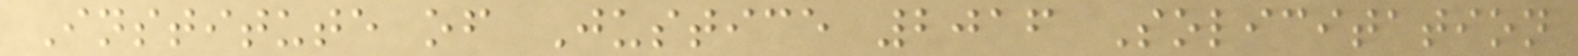Institute of Justice 2016 Solicitation
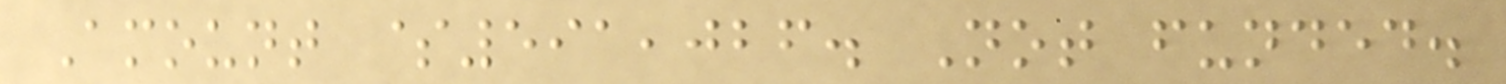Amount $591,026. Not funded.
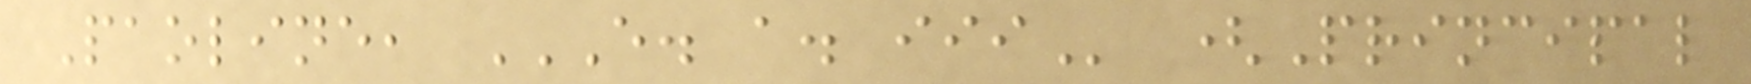Paoline, E. A. III (Principal
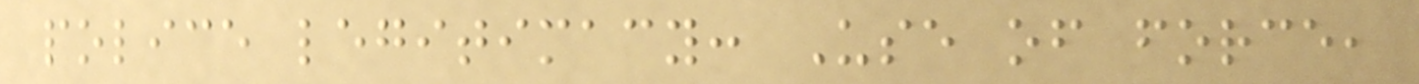police legitimacy: Use of force,
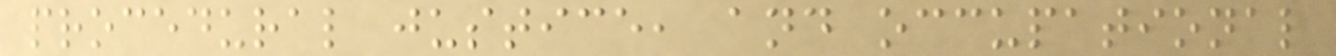procedural justice, and occupational
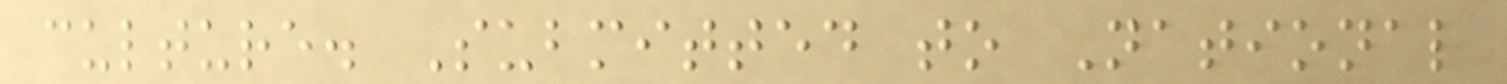culture. Submitted to National
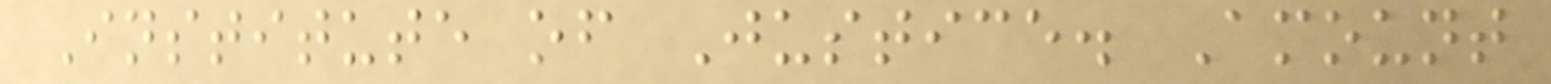Institute of Justice. Amount
